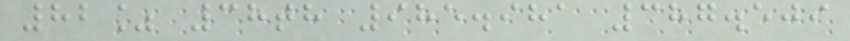82% 38th 985.981 387.509
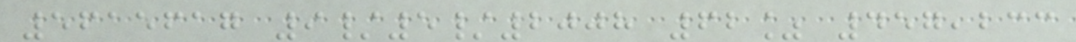5615617 9/5/2008 62% 457,233
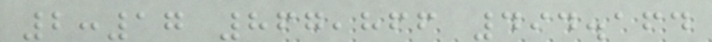2:17 867,866 494.164
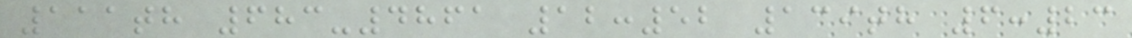111th 683-4861 12:52 139th 6:23
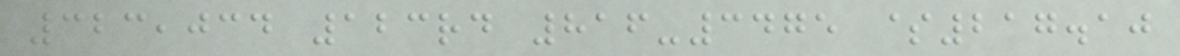323,034 123rd 816-3475 $217.10
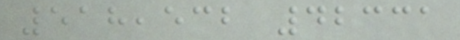518,532 42331
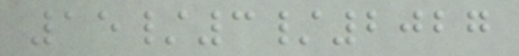15/3/2027
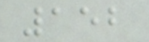152
